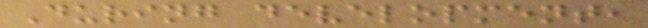During development,
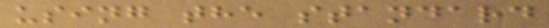using the standard
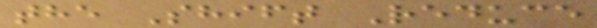the Shift Reduce
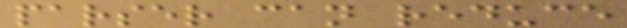parser can reduce
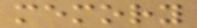memory
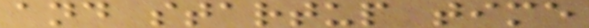and startup time
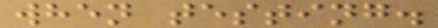when testing.
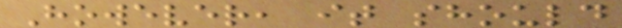However, it should
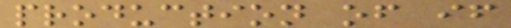production of if
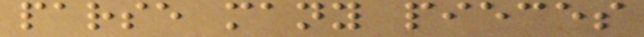parse many pieces
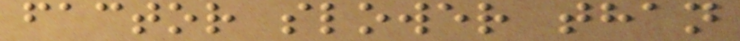factor slower than
